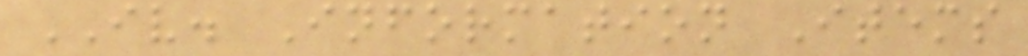IV. Information Items
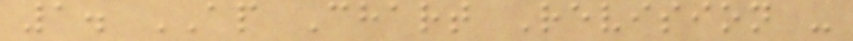1. AP Chart Revision -
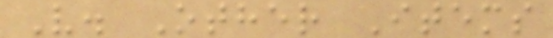V. Other Items
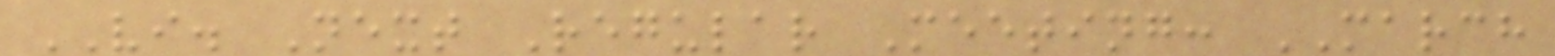VI. Next Regular Meeting: MARCH
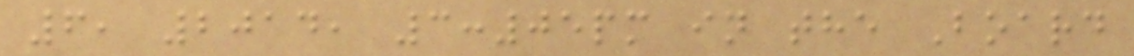6, 2014, 3:05pm in the Board
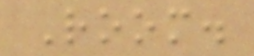Room.
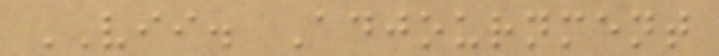VII. Adjournment
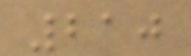210
